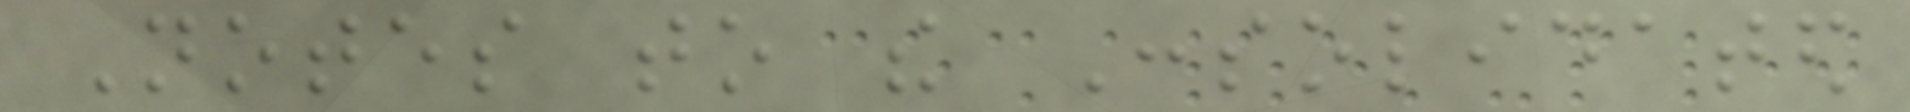Notes to the Consolidated
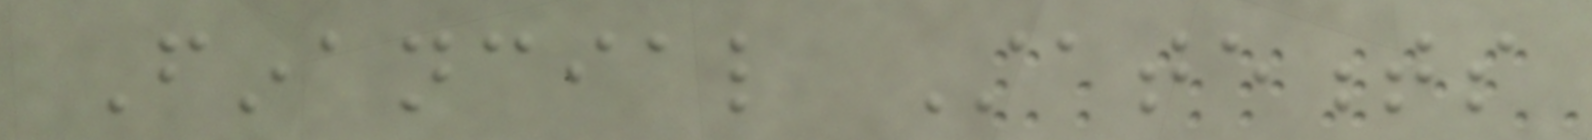Financial Statements
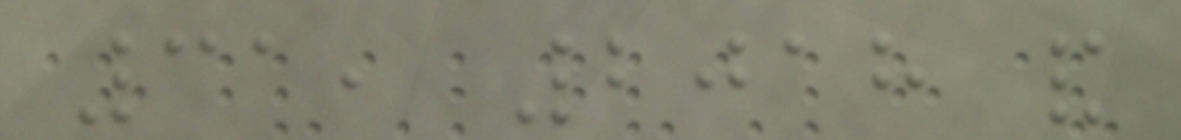31, 2018 and
